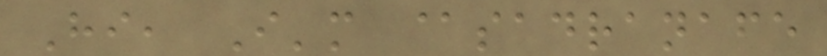Hi, I'm @sadranafe
